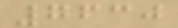7630
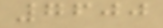7600
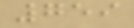759
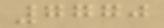7770
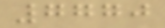7770
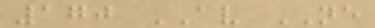170 AV NE
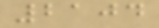2104
